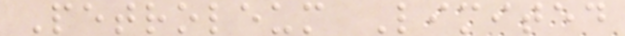Petroleum Limited
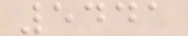5441
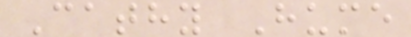Cathy Hume
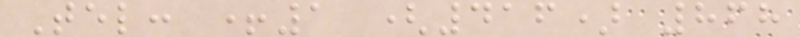Tel: +1 (416) 868
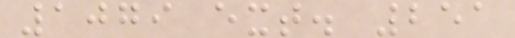1079 ext. 251
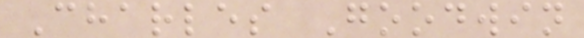Charles Goodwin
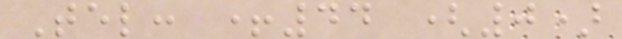Tel: +44 (0)
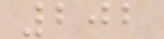202
